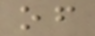of
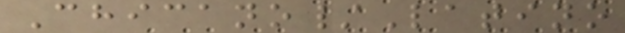Chicano/Latino
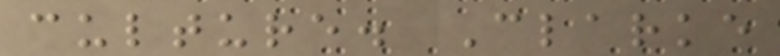culture. Clarke
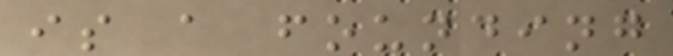is a founding
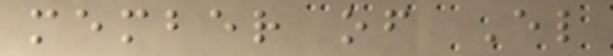member of El
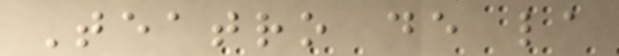Teatro de la
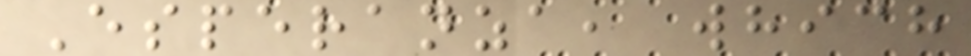Esperanza, which
